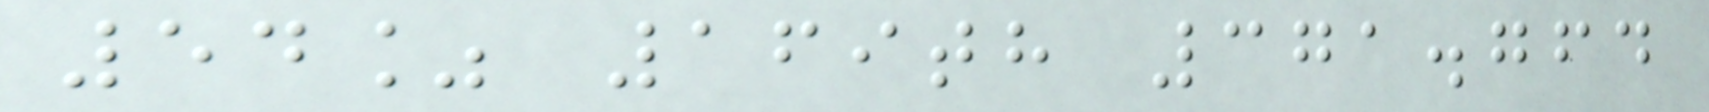54% 169th 371.764
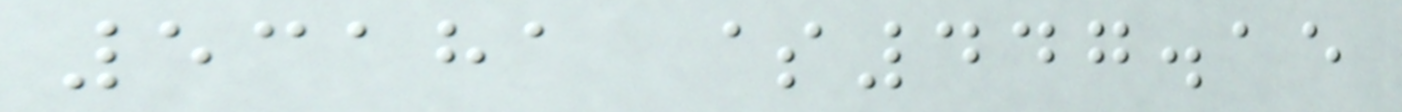53181 $447.15
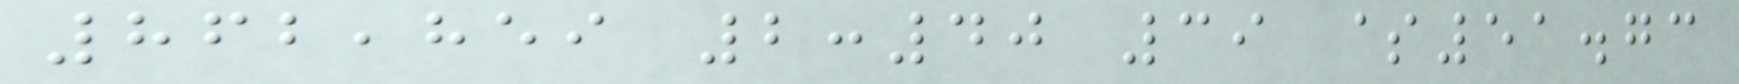862,859 2:40 39 $51.73
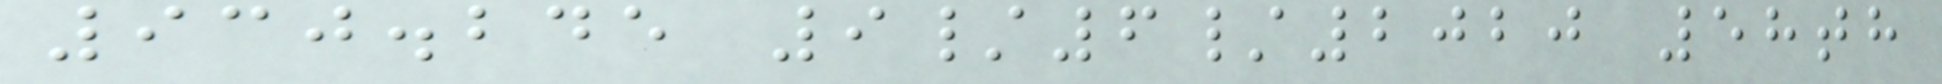930.245 9/6/2020 58th
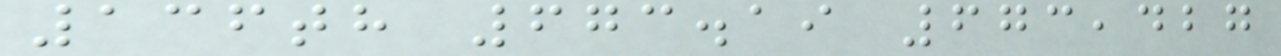136th 673.19 673,427
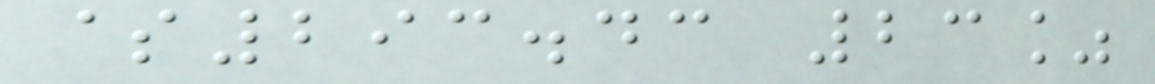$293.43 23%
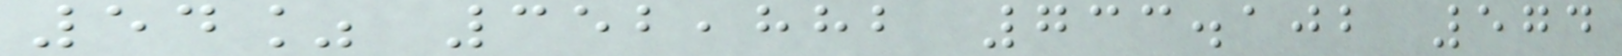54% 352,882 733.102 574
